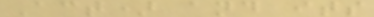Act) and its
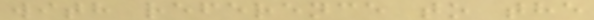with reference to the
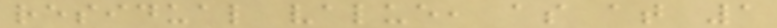residual value, as at 1
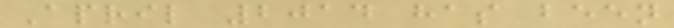April 2014 has been
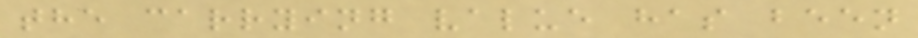the carrying value has been
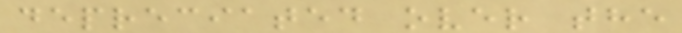depreciated over the
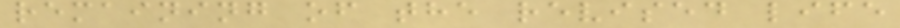remaining of the revised life
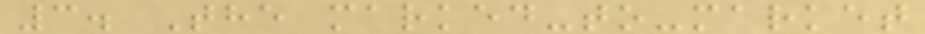3. The marked-to-market
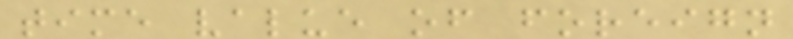time value of foreign
